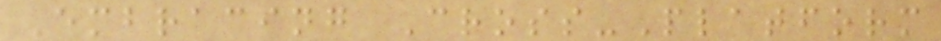Embracing Cross-Platform
